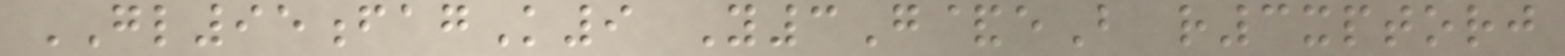GL95fagK9 Y3G&eB r3xptorj
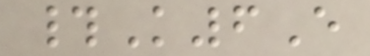#K6E
